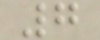7
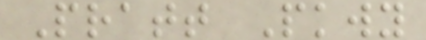Pratt Pkwy
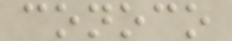conoco
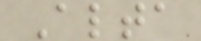Alta
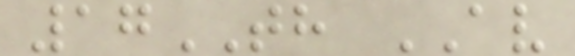17TH AV
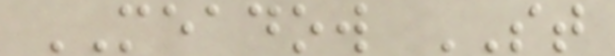MEADOW ST
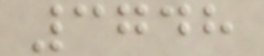3748
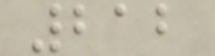212
